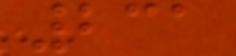231
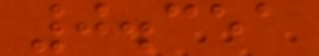0.351
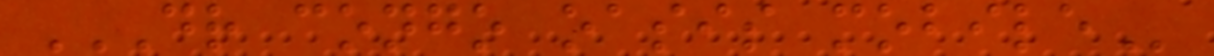DR CONGO OASIS MOBILE
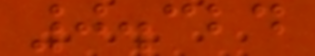0.324
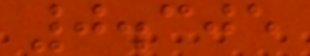0.305
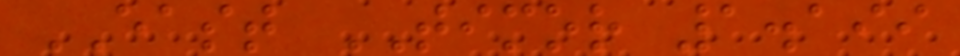EAST TIMOR 1.199
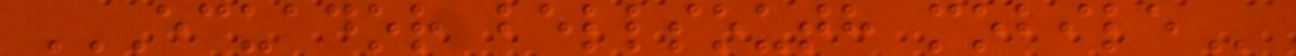ECUADOR BELLSOUTH MOBILE
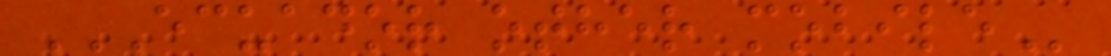ECUADOR OTHER MOBILE
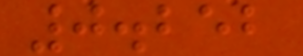0.252
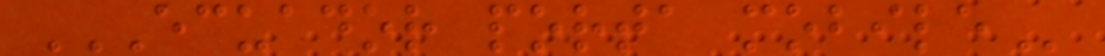ECUADOR PORTA MOBILE
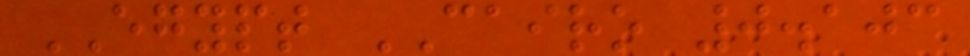EGYPT CAIRO 0.103
